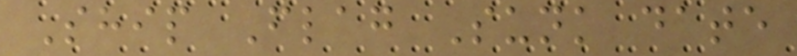Ship Flag Sunk date
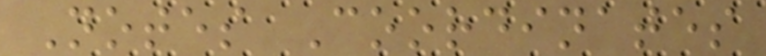Notes Coordinates
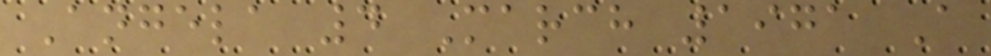Angela 4 March 1971 A
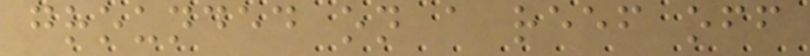grounded on a reef off
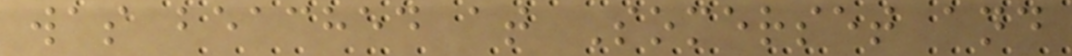was beached at Somerset and
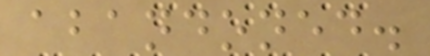abandoned.
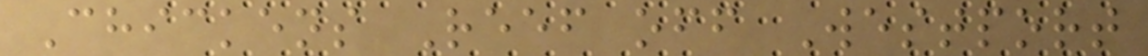Chickens Reef off Westport
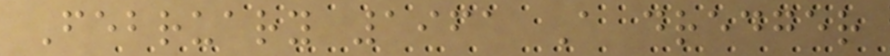February 1961 A dredger
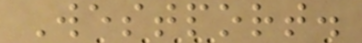Westport.
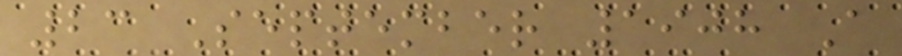23 September 1908 A
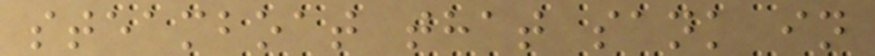steamboat that sank in
